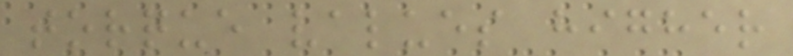torque values higher
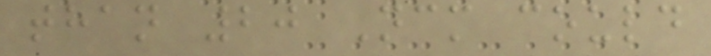than 20 Ncm could
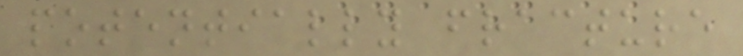potentially fracture
